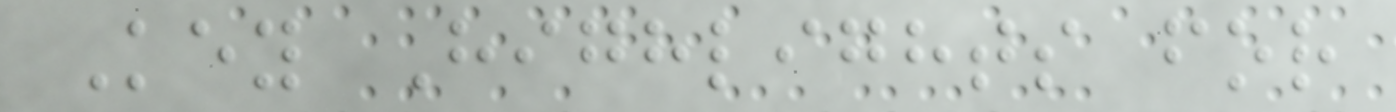Key Highlights for
